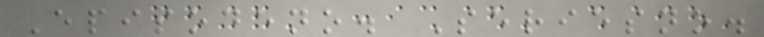Episodeno. Seriesno.
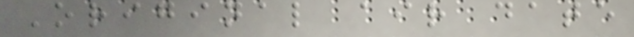Original air date
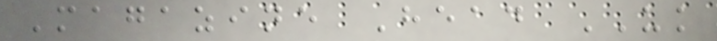Magazine Head UK
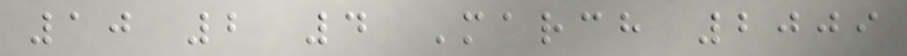10 2 4 March 2009
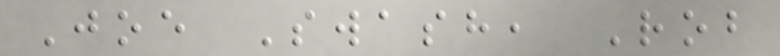Joe Swash, Rob
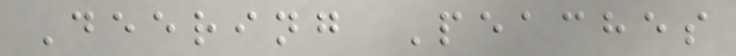Deering Peaches
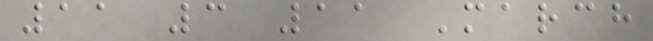11 3 11 March
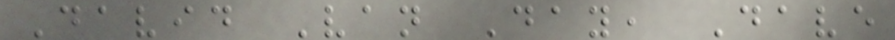David Van Day, Dave
